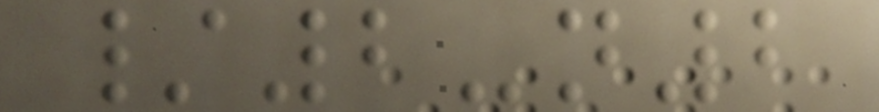/2-n2
